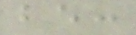be:
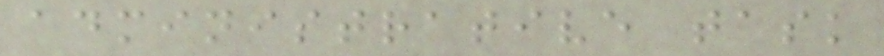administrative task
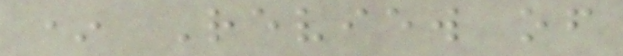* Review of
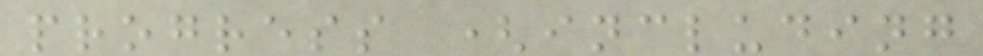progress (including
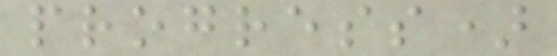progress)
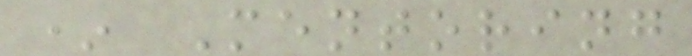* Mentoring
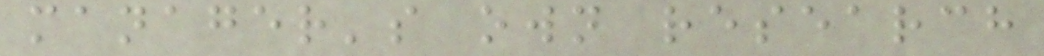manager's own research
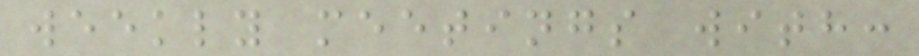weekly meetings with:
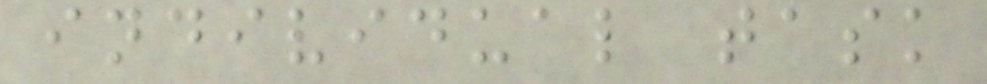individual task
